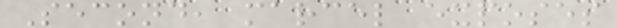Second, marcel exposes
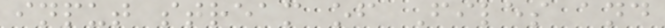input stream of Files and
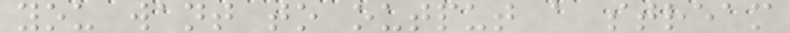you want to output a stream
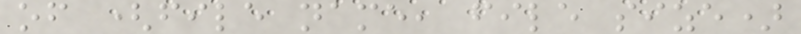of (file name, file size)
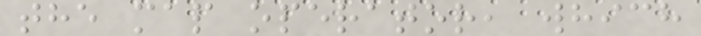the map operator, which
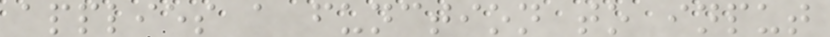applies a function to input
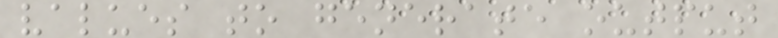values to generate output
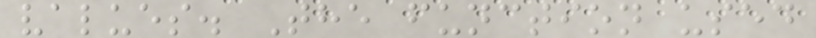values. The function used
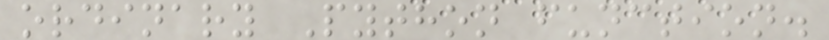ordinary Python function.
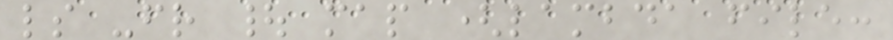ls -fr | map (lambda file:
